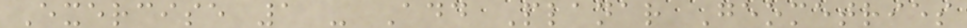Exercise 1 - Add Planar Geometries
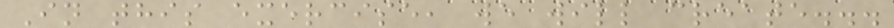In this exercise, we will create...
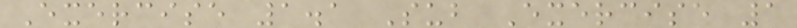Exercise 1.1 Sub Exercise 1
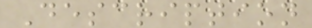Description
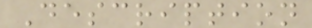Description
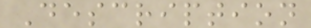Description
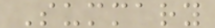Summary
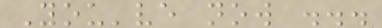You've now ...
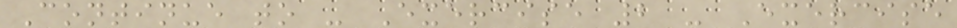Continue to - Exercise 2 - Exercise
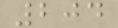204
